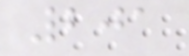201
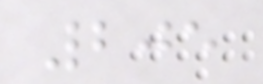205
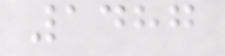1487
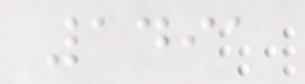1491
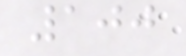100
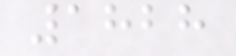1828
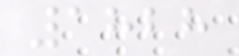1828
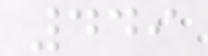449
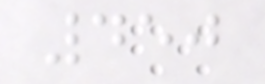450
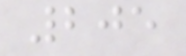205
